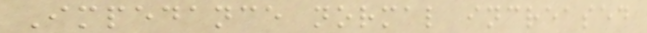Impedance normal increased
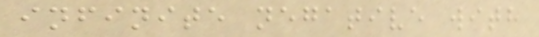infinite negative with
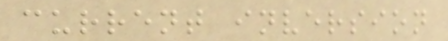current inversion
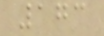173
